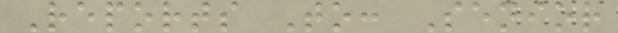Reports To: Senior
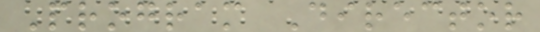Program Director
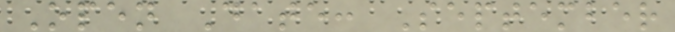Open Date: September
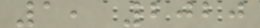1, 2020
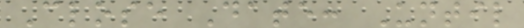Close Date: Until
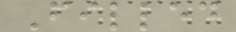Filled
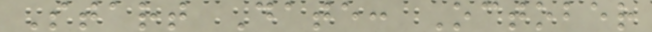Start Date: October
